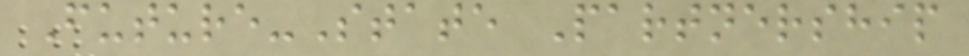Future-State Partnership
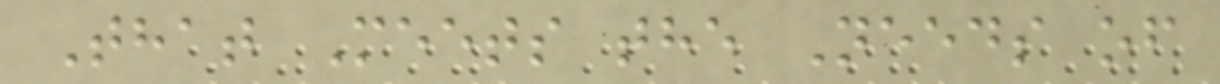That Meets the Needs of
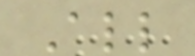All
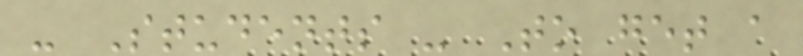- Students - To get a
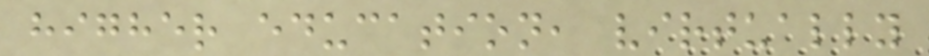higher education, virtually
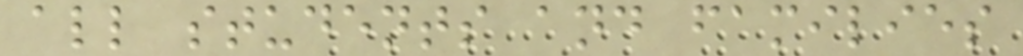all students and families
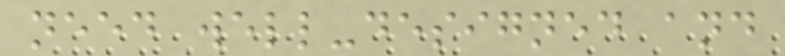need well-designed and
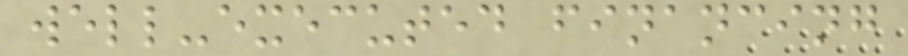well-executed financing
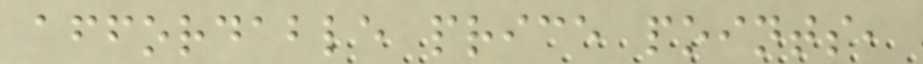affordable price points,
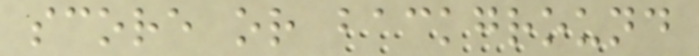score or background
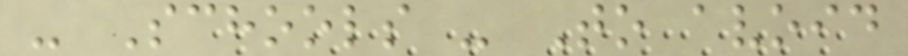- Schools - To avoid
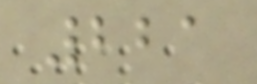221
